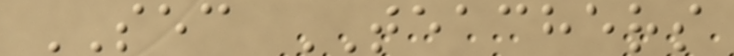SEC TEACHERS
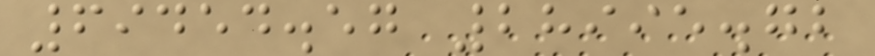69454.57 28995.72
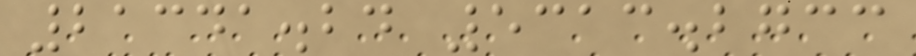21341.24 5313.2733
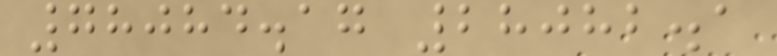78084.17 28082.1
